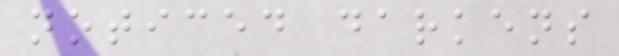noticed darkens
